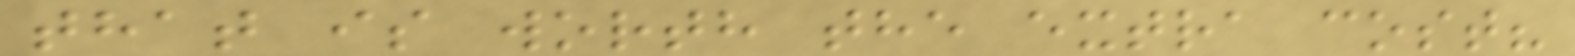that is worth the extra cost?
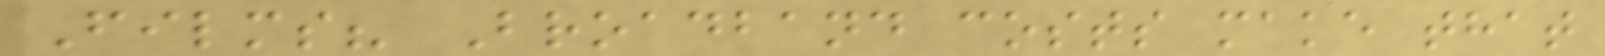Films? Broadband costs make that
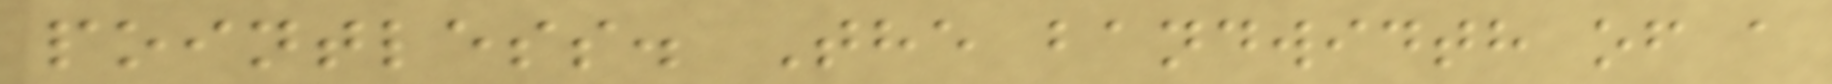pointless. The bandwidth of a
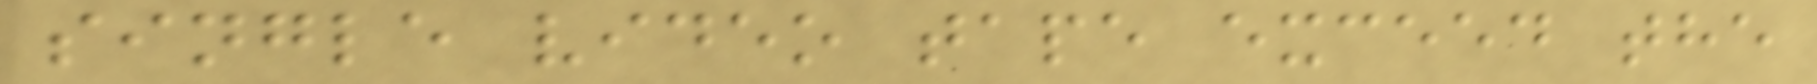single video tape exceed the
